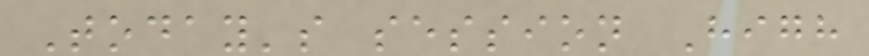Today's session High
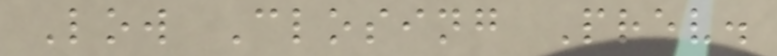Low Closing Prev.
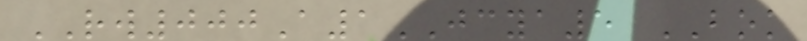RW000A1JCYA5 BOK
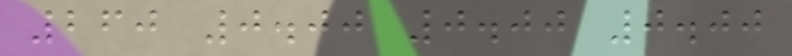260 0.00 0.00 0.00
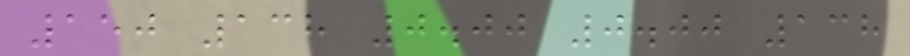150 138 0.00 0.00 138
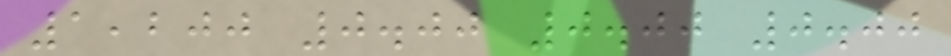1,200 0.00 0.00 0.00
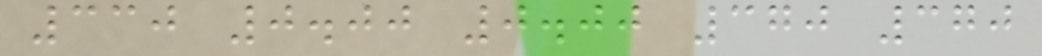330 0.00 0.00 370 370
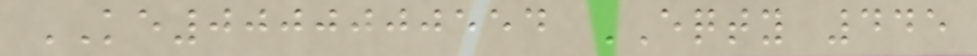KE0000000554 EQTY 445
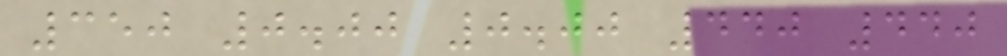350 0.00 0.00 440 440
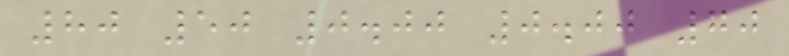80 50 0.00 0.00 70
